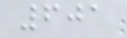601
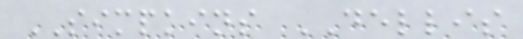SIMPKINS DELLIS
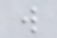w
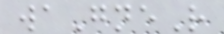waGneR
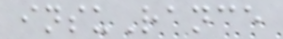insuRance
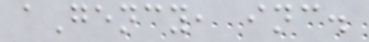aGency, inc.
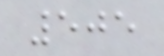505
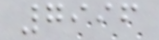7996
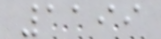1199
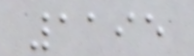1195
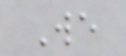We
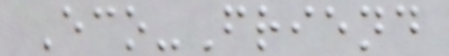Eco-Friend
